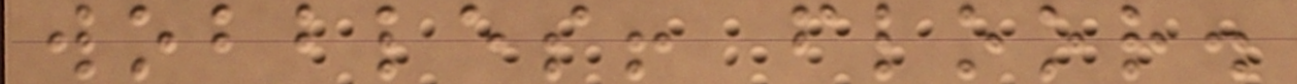wobbles! floor.
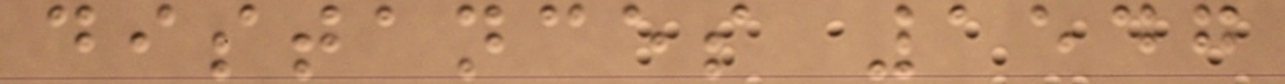distances 1547
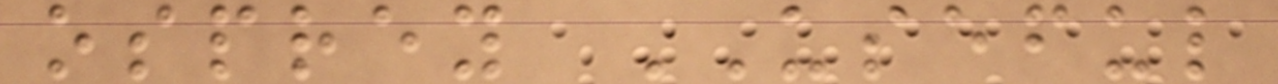osprey USEFUL
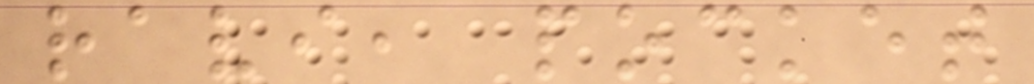ravi, pocket
